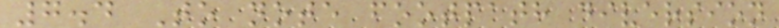7.4 To note footpath diversion
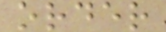order
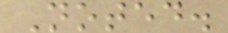Noted.
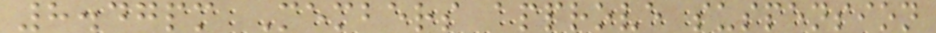8.47pm Members approve suspension
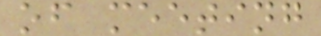of meeting
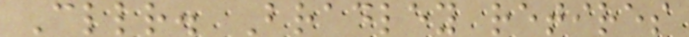Cllr. Bradley retires
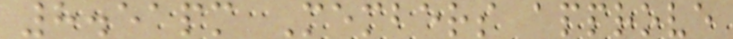8.51pm Members approve
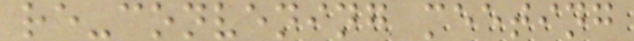re-convening meeting
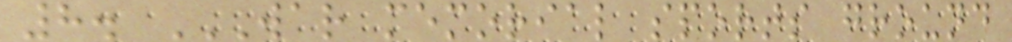8. WAR MEMORIAL SPORTS GROUND
